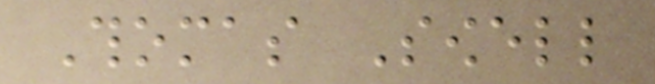Thomas Sowell
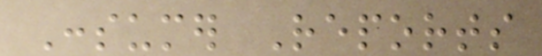Consumer Reports
